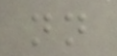nn
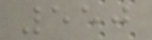550
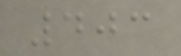403
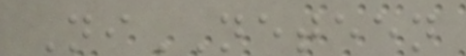NiNETEEN
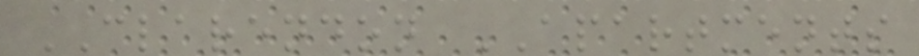CLARENDON APARTMENTS
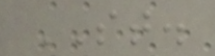ST.
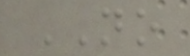NO
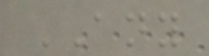ANY
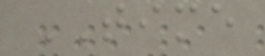TIME
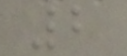2
